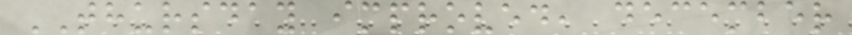THURSDAY improved, december
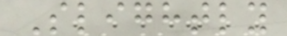Slightly
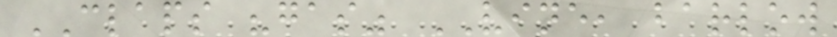CLAPS "gas" VINE, barlow
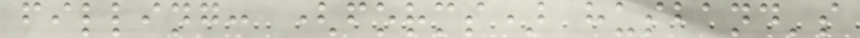filling: (forms) husband's
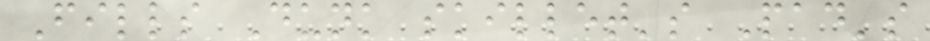Fills Dunk skillet's Pad's
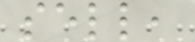sell,
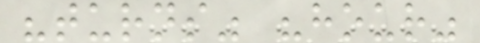"turns" "hour"
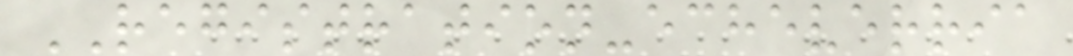REGISTRATION-echeverria
